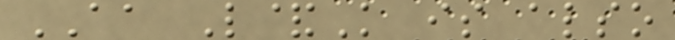AA L&K is also
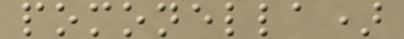pomonella)
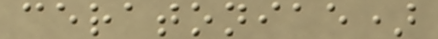ceratoniae)
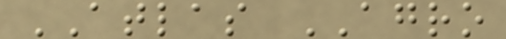ATLAS AGRO
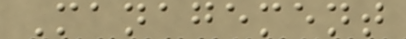Management
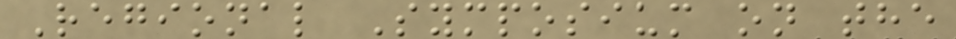Regional Symposium on the
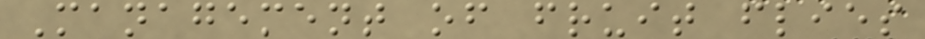Management of fruit flies
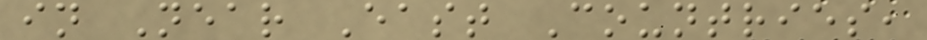in Near East Countries,
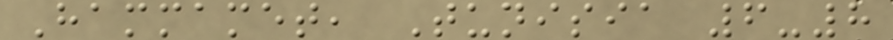Hammamet, Tunisia 6-8
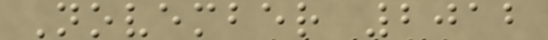November 2012
